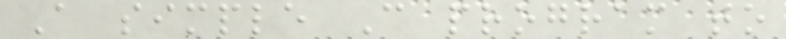A simple C program to
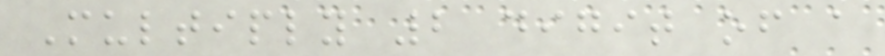Multiply 2 digit of a
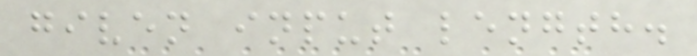given input length.
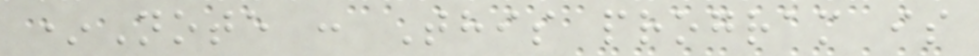*Note : This program is
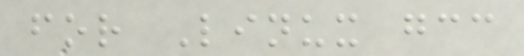for Linux gcc
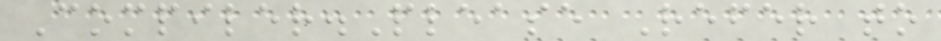Compiler.Please Refer to
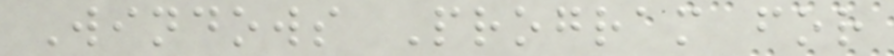Windows Program for
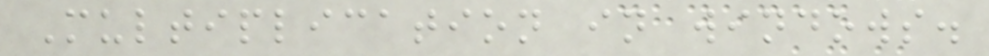Multiplication in windows.
